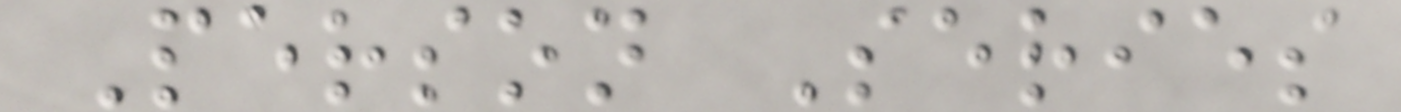Person Series
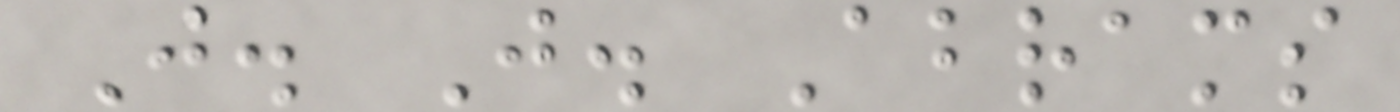J. J. Abrams
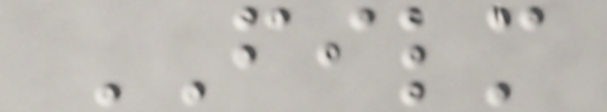FILM
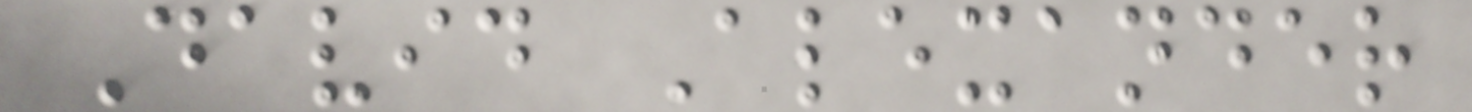David Alexander
